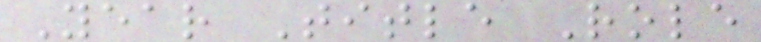Year Title Role
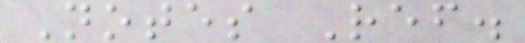Notes Ref.
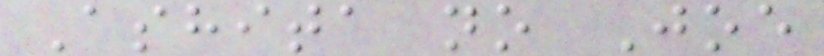Ashita no Joe
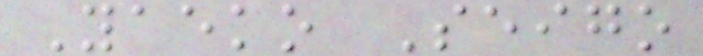Yaeko Seigo
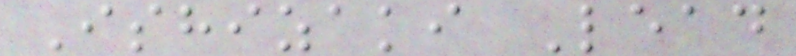Ishizaki Lead
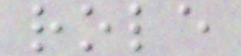role
